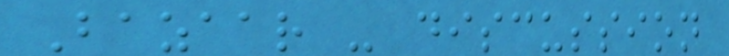Bazaar - discussion
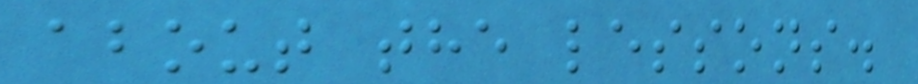about the lessons.
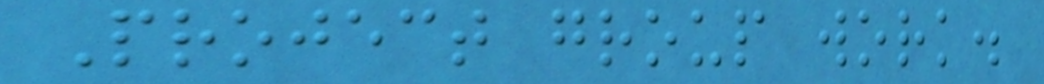Project group work.
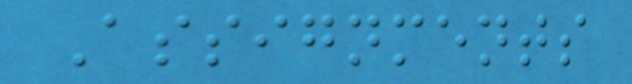Assignments
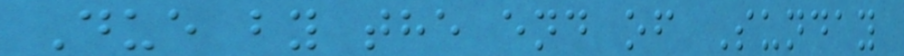Due by the end of Sunday
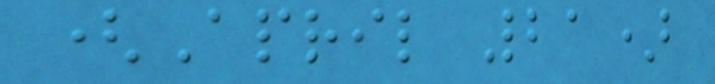(April 21)
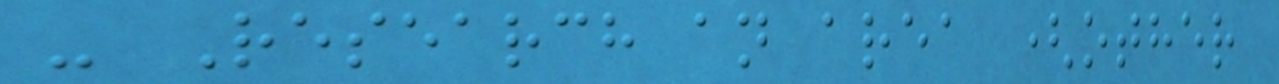- Research an area (other
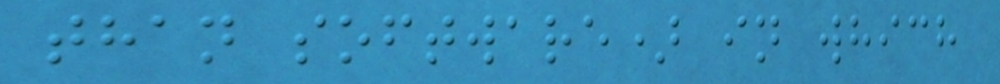than software) in which
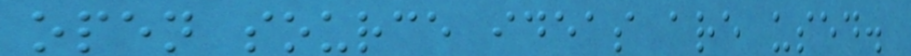open source ideas are used.
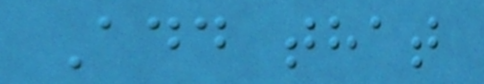Add that
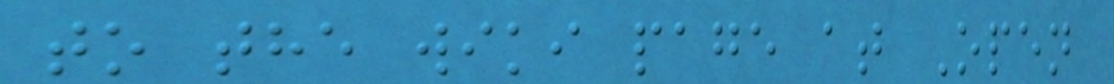to the wiki page at Open
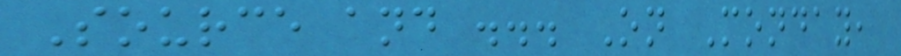Source and ... On Monday,
